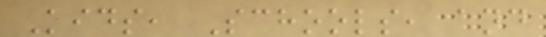Kids, Schools, and
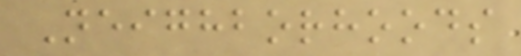Neighborhoods
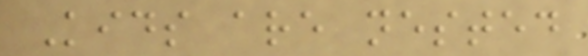Kids are nested
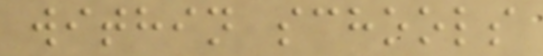within schools
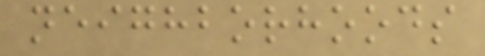neighborhoods
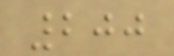200
